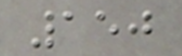150
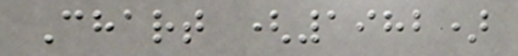Chart (1982)
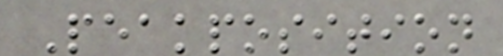Peakposition
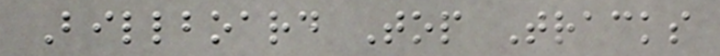Billboard Top Tracks
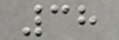38
